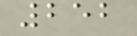252
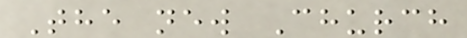The new Church
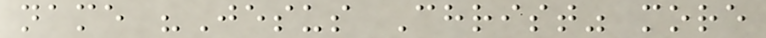name "Jesus Christ" more
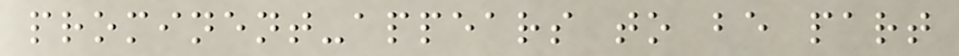prominent-appears to be part
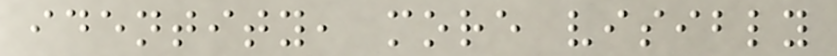identity, more visibly
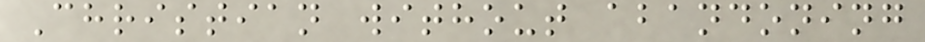Christian without abandoning
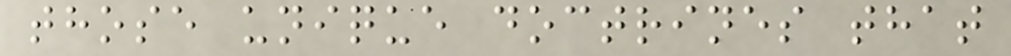those unique doctrines that
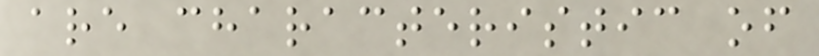are characteristic of
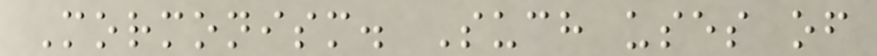Mormonism. Such uses of
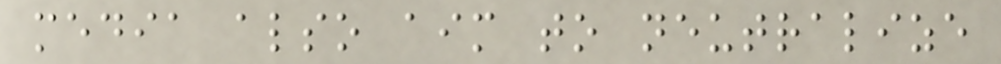media also aim to neutralize
